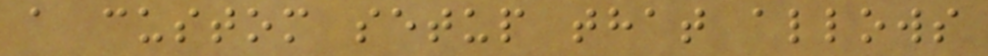a custom setup that allows
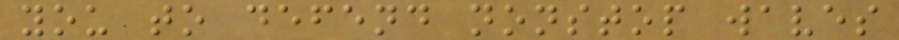you to defend nonstop waves
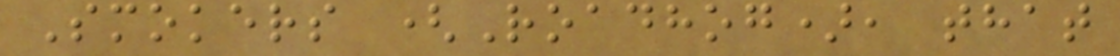Smokers (Roadhog), that
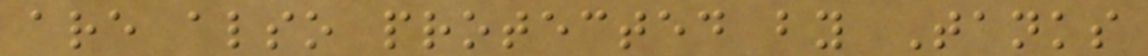are also protected by Tanks
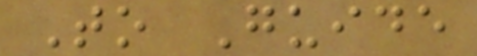To Guide
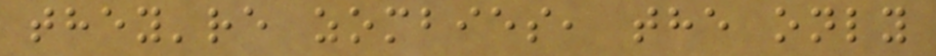they're zombies, the only
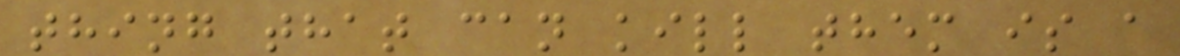thing that can kill them is a
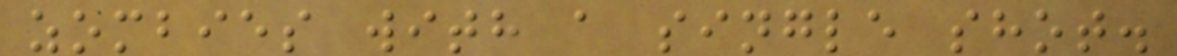zombies with a single shot.
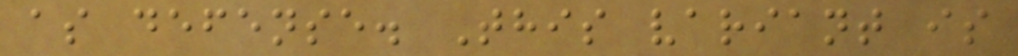as defense. This variant is
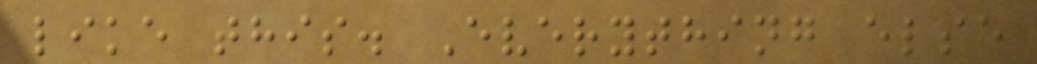like this. Everything else
